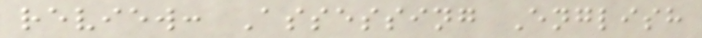review: Assessing English
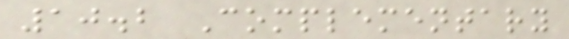10.2 Complementary
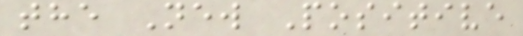the New Positive
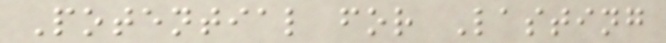Potential for Lasting
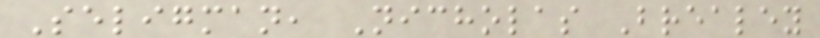Seligman, Nicholas Brealey
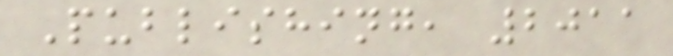Publishing, 2011
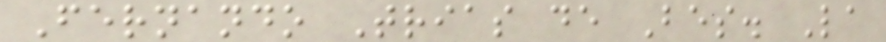Fernando Trias de Bes. La
